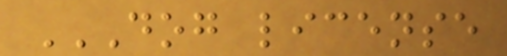DOG LICENSE
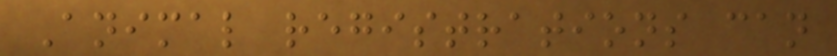Animal registrations can
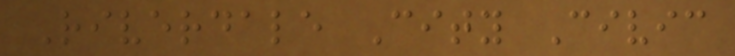Riverdale City Civic
